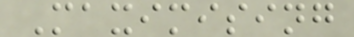Maximising
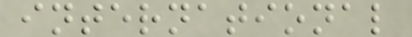international
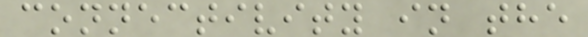connectivity in the
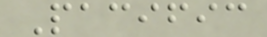Pacific
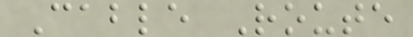Cable Route
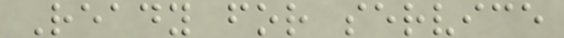Ready for service
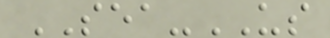SEA-US
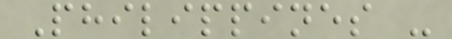Philippines -
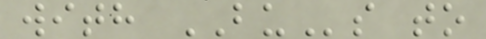with BUs to
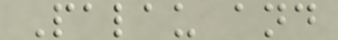Palau and
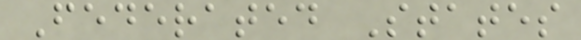Federated States
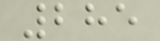285
